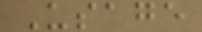Usage
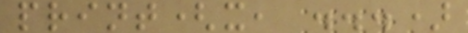print(x, ...)
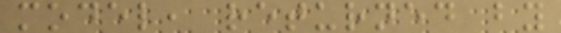model, returned by
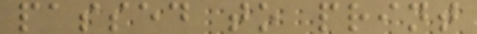passed to print
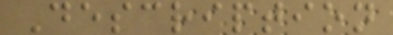Description
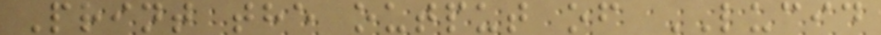Print the output of LUCID
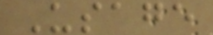Usage
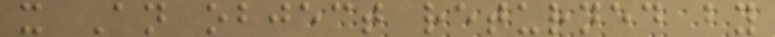x An object returned by
